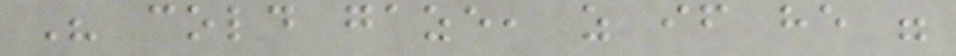His cold gaze, as if he were
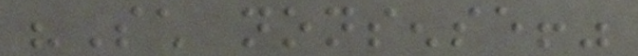"Such nonsense!"
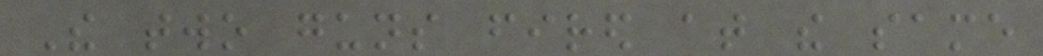The two guns fired at the same
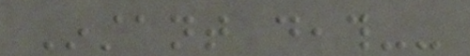Instant death--
